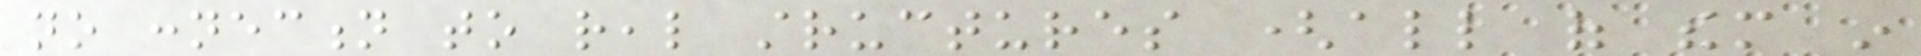no connection to real structures (all of them in
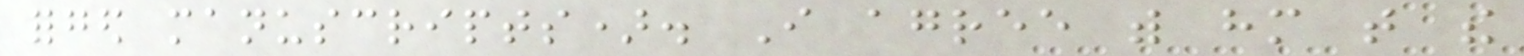forged manuscripts). I agree with him that the
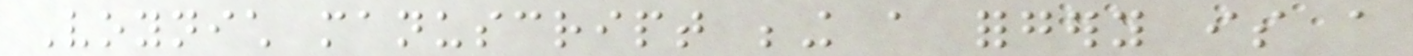Voynich manuscript being a forgery is a
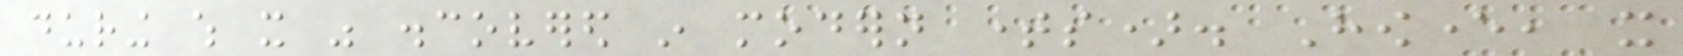during which it was discovered in modern times). However, it
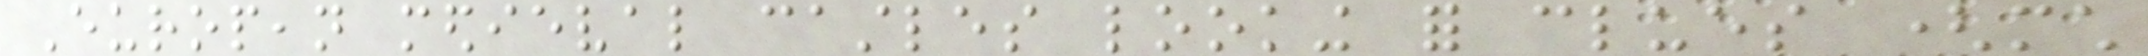European medieval castles looking for clues (much
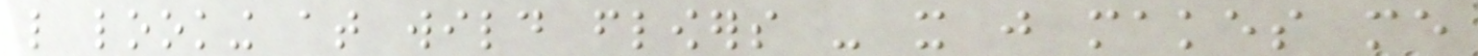like looking at wild flowers - it just makes me
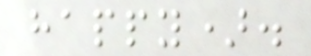happy).
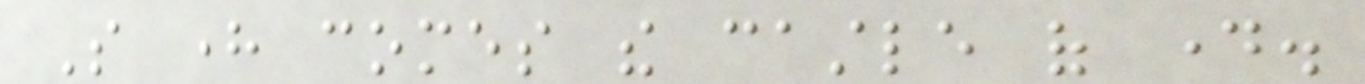So here comes the castle of day.
